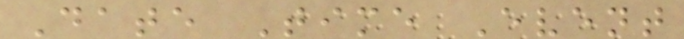Date Time Event
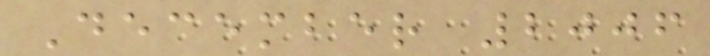December 2006
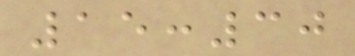15:30
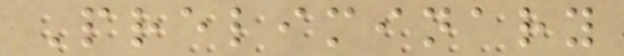Preliminary
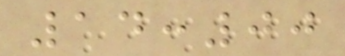14:00
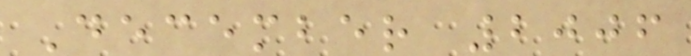December 2006
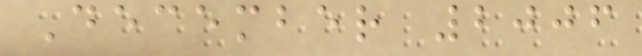December 2006
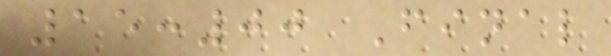15:00 Final
